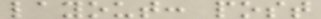layout: post
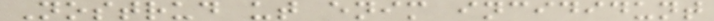Nostrud ut enim incididunt
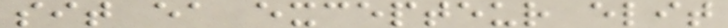sit ea excepteur elit
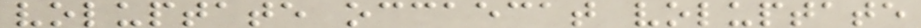voluptate occaecat voluptate
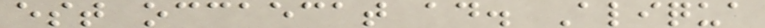est occaecat ad. Aliqua
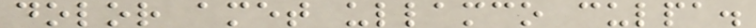dolor amet ullamco culpa.
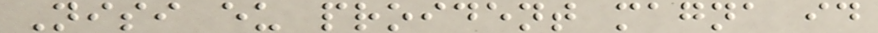Nisi eu proident magna id
